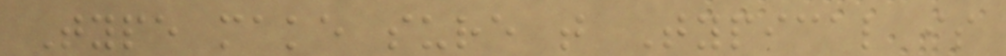Type make sure that Typical is
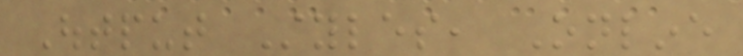Output Styles, Online
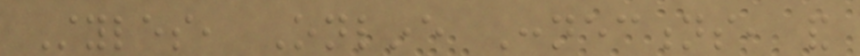Styles, Online Connections, and
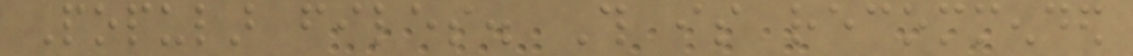Popular files. This is recommended
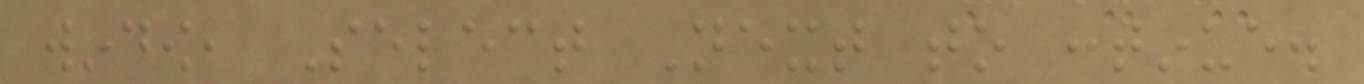window, Select Next to continue.
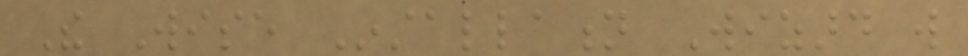The Wise Installation Wizard will
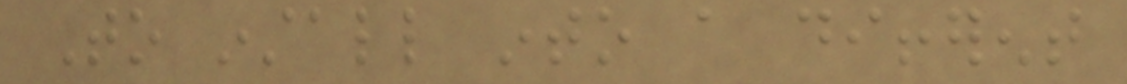To install into a different
